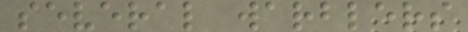several warblers
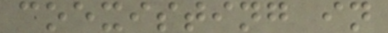coexisting in
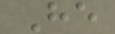He
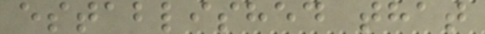established that
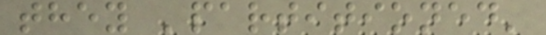they 'partitioned'
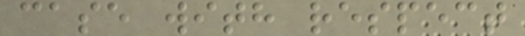case with respect
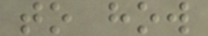to how
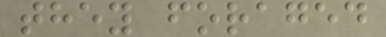they foraged
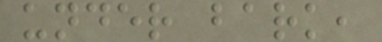under bark,
